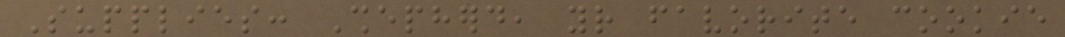Supplies: Shepherd, your favorite cookie
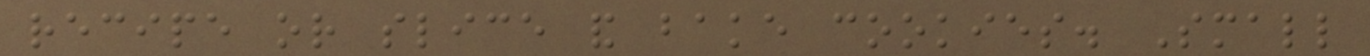recipe or slice and bake cookies. Small
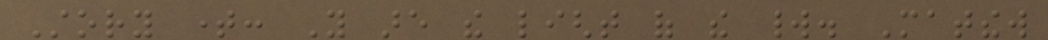Story time: You are the light of the world. Matthew
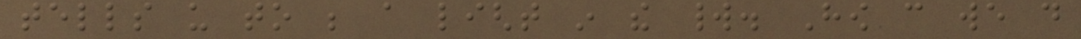tells us to be a light in the world. How can we do
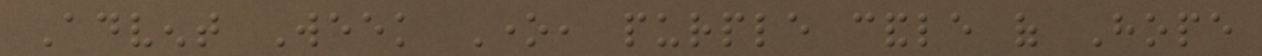Advent Week One, purple candle of Hope
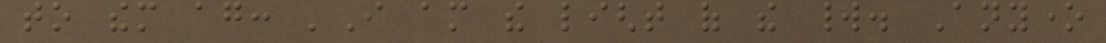to them again: 'I am the light of the world. Anyone
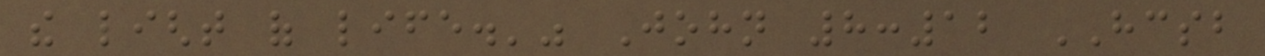the light of life.'" John 8:12 HCSB
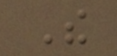The
